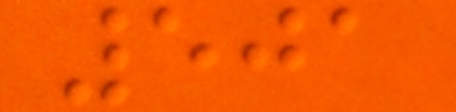501
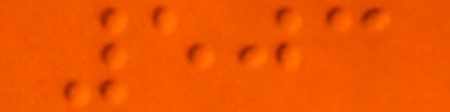503
